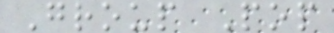Group Pop
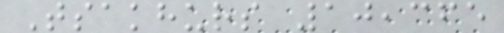Tsakhurs 10,365
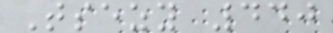Tsezy 440
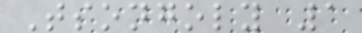Tsongoly 1
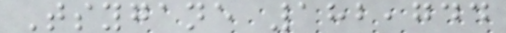Tsygane 182,744
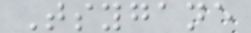Tsygane
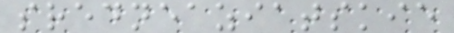sredneaziatskie
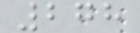278
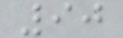90
